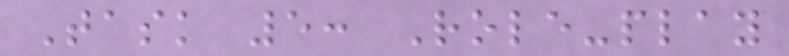Task 5: Role-play
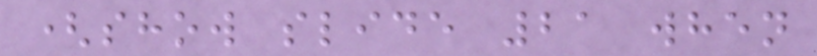(show slide 21 when
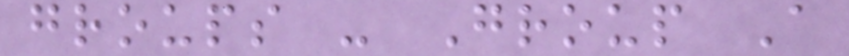groups - Group A
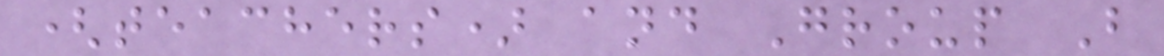(teachers) and Group B
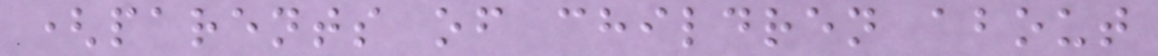(parents of children about
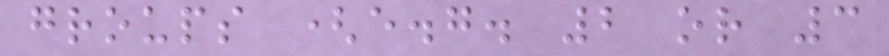groups (e.g. 2 or 3
